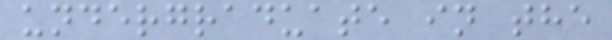undergraduate in the
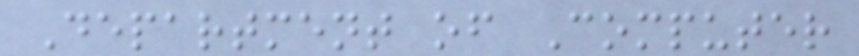Department of Computer
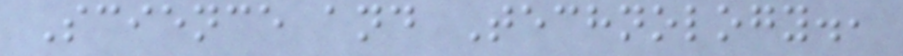Science and Technology.,
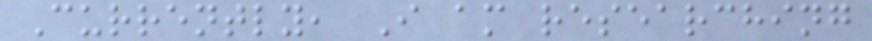Currently, I am researching
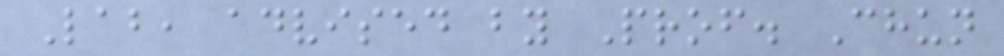Lab, advised by Prof. Chun
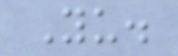Yu.
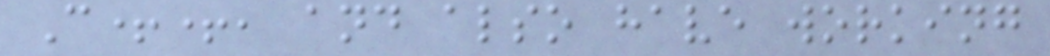C++, and also have working
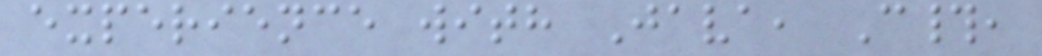experience with Java, C#,
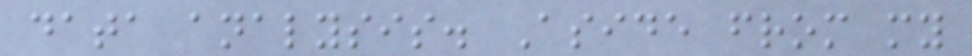data analysis. Aside from my
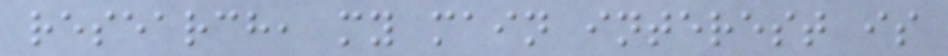research, my main interest is
